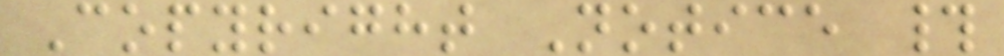Copyright Notice #
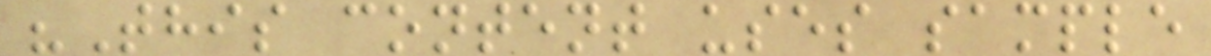"This content uses sample
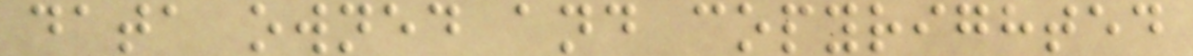data owned and copyrighted
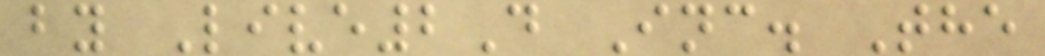by Live2D Inc. The
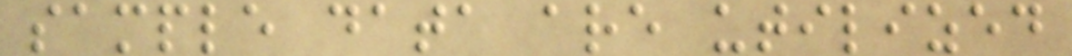sample data are utilized
